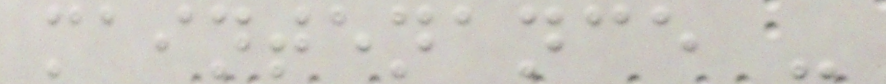maintenance -
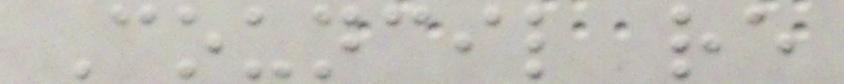Council re
